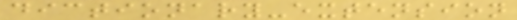dictionary-extension
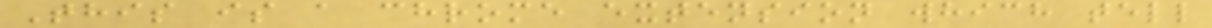This is a chrome extension which tell
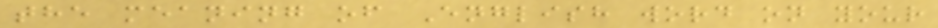the meaning of English word on your
